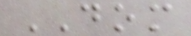DOM
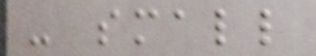- small
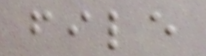file
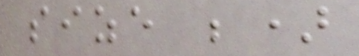size ;)
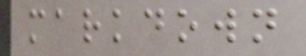markdown
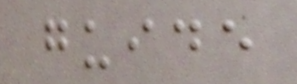guide
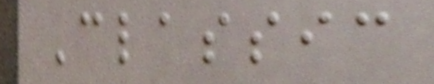Classic
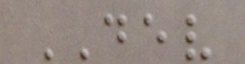DEV
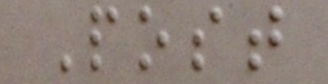Post
